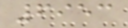6953
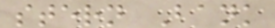stern Bank
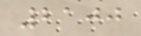2100
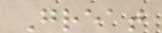Great
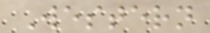Western
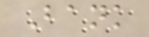Bank
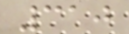310
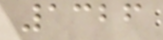1326
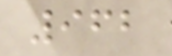962
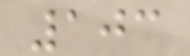103
